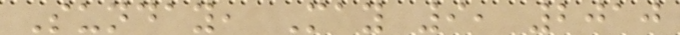Sunday, May 9, 2010
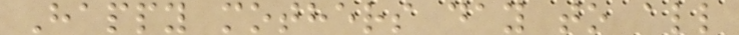Happy mothers day to all
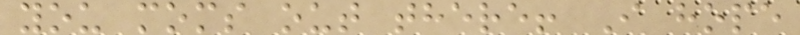you moms out there! I hope
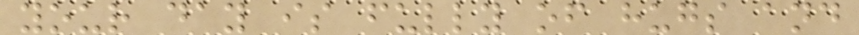your day is fully of hugs and
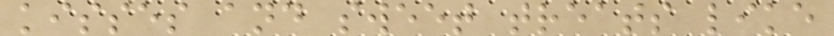kisses and sweet treats like
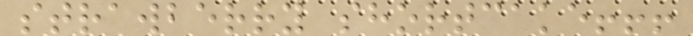strawberry shortcake!!!
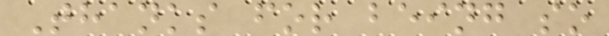Thanks for being so
